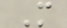M
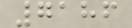7186
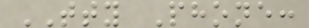TTY Phone:
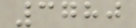3780
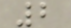2
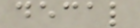decal
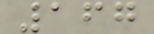167
